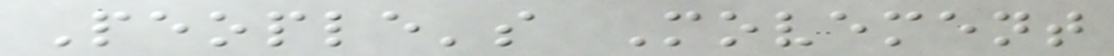People's Movement
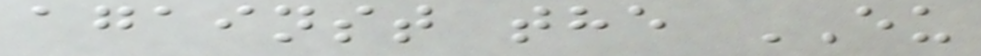against the EU
